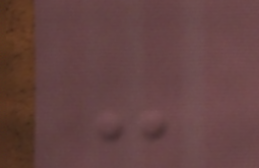-
